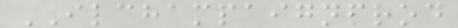ILCHAMPAIGNPROD
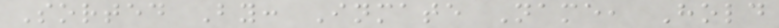Sorted By: Inmate Name, Hold
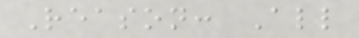Reason: All
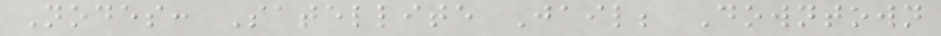Nodes: Satellite Jail; Downtown
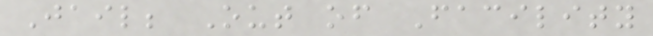Jail; Out of Facility
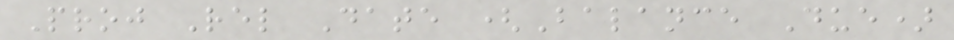Proj Rel Date (Balance Due)
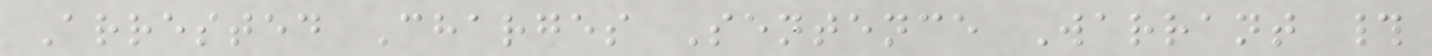Arrested Charges Sentence Warrant #
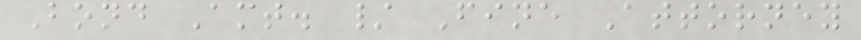Bond Amt. / Fine Attorney
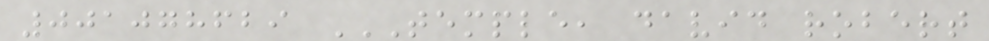001078629 TEMPLE, DAVID ROBERT
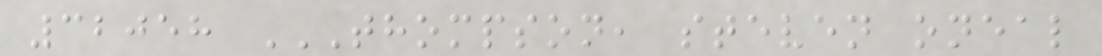32058 THOMPSON, STEVEN ONEAL
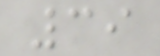39
